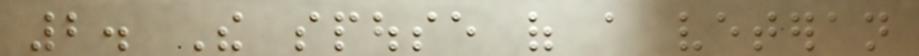2. The spouse of a veteran
